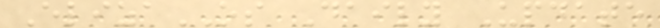ElizaOS Daily Update
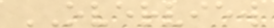OVERVIEW
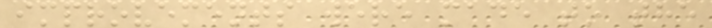improvements were made to the
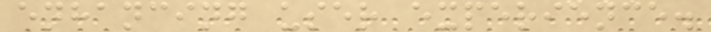enhancing user experience.
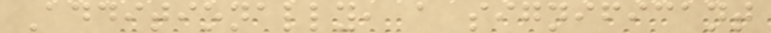Additionally, a significant
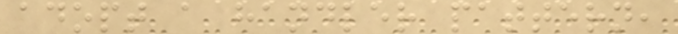adopt a handler pattern,
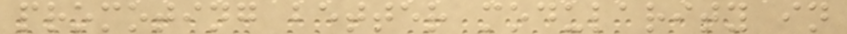promoting better modularity in
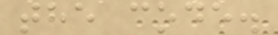the code.
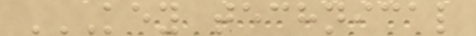KEY TECHNICAL
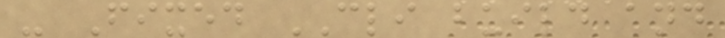- Fixed CLI build and
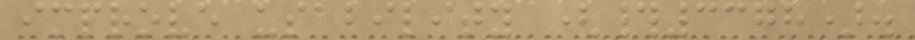improve usability (#3378).
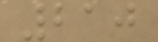210
